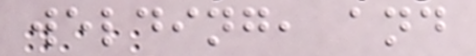welding, and
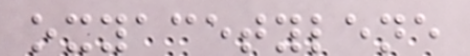oxyacetylene
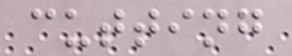cutting
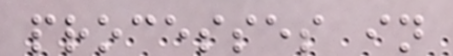processes in
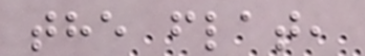the flat,
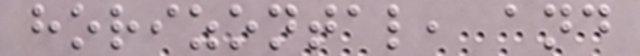horizontal, and
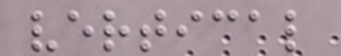vertical
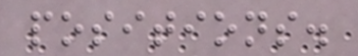positions.
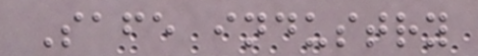Safe industry
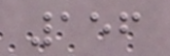156
